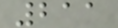211
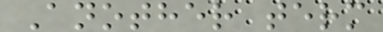Another term
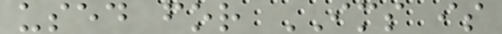used for IMS is
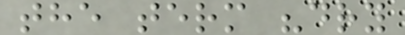the term "dry
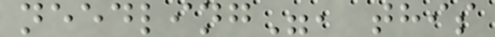needling", this
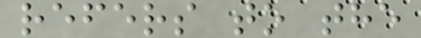refers to the
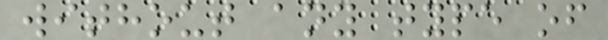without any type of
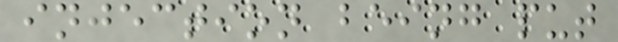injection being put
